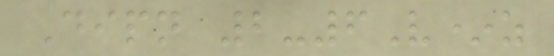Dipn 2-6V*z
